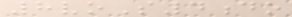8voS4do
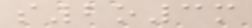s2o3m
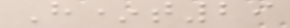H*t29
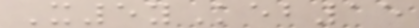X5yKeb15
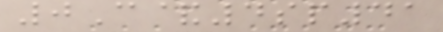0C&4sp41
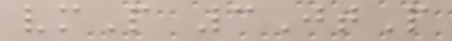vmP 3JtP
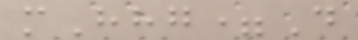mHhg=D
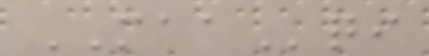MAAqi
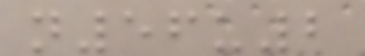n56u2
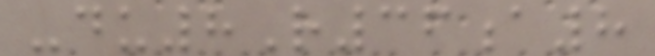-du8R36a8
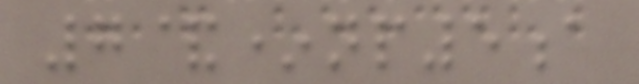7&*np5a
